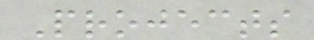Projects
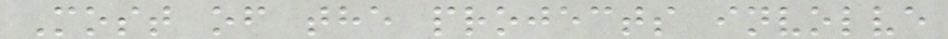Most of the projects involve
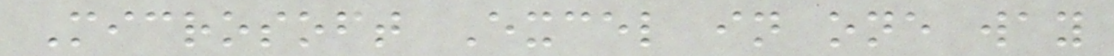Microsoft Excel in one way
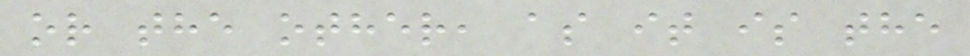or the other, as it is the
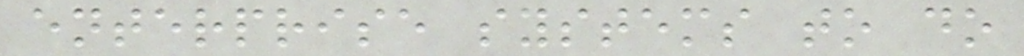enterprise systems to do
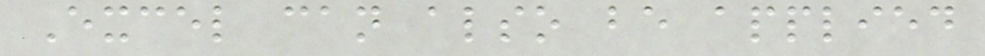Excel can also be applied
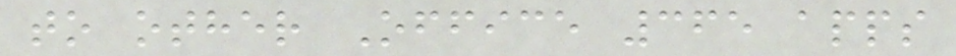to other Office 365 apps
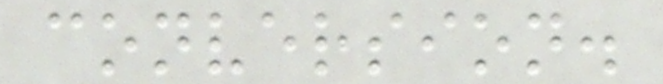conversion.
